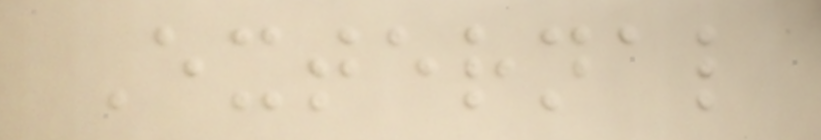External
